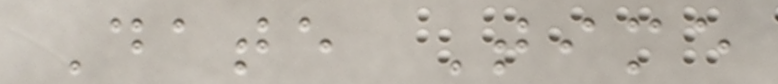Date Time
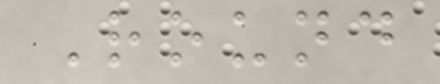Round
